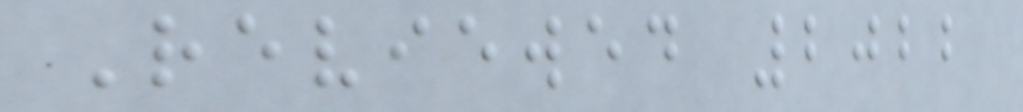Reviewed 2022
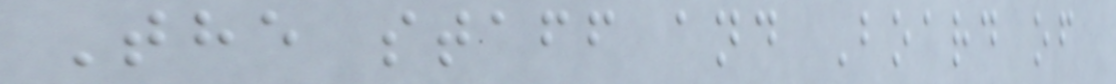The staff and Board of
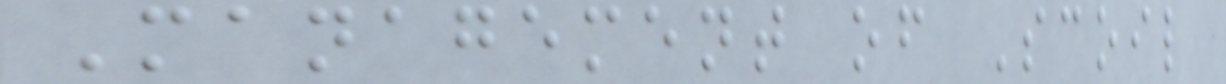Management of Scoil
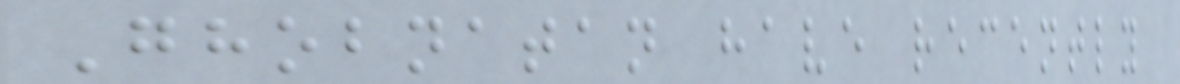Ghobnatan have recently
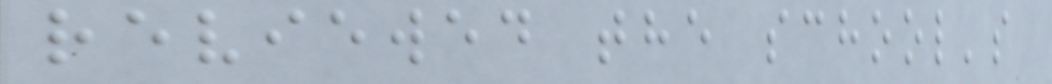reviewed the school's
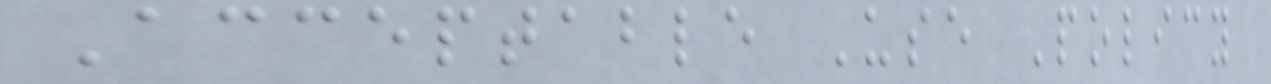Acceptable Use Policy
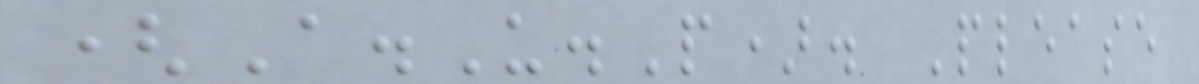(A.U.P). Please
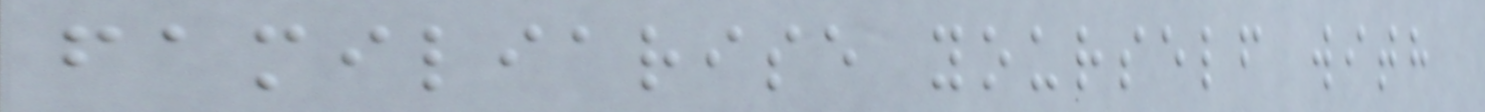familiarise yourself with
